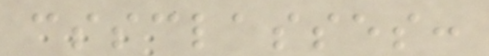cssclasses:
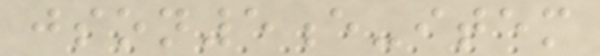json5e-item
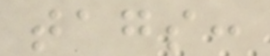tags:
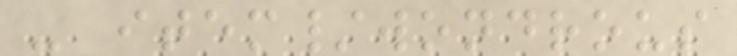- item/wondrous
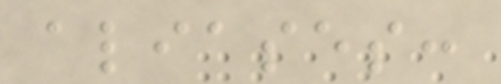aliases:
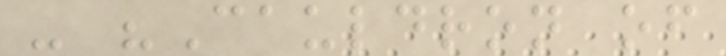- "Cauldron of
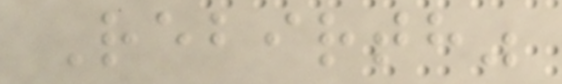Rebirth"
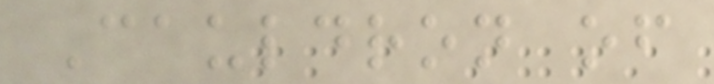Cauldron of
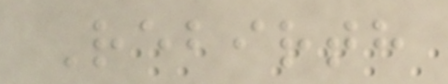Rebirth
